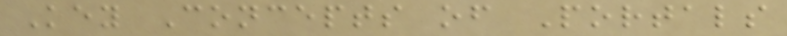Key Concepts of Portals
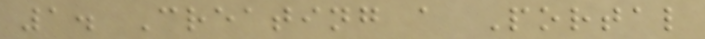1. Creating a Portal
